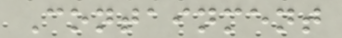Containment
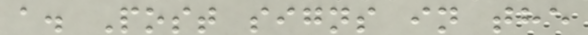a. Post signs in the
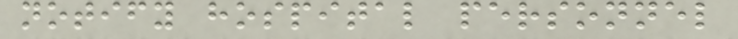notify hospital personnel
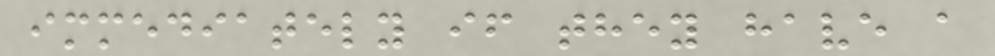immediately if they have a
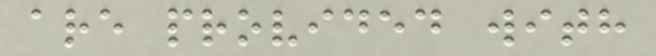are provided with
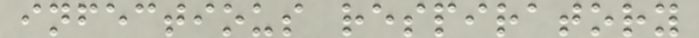infectious respiratory
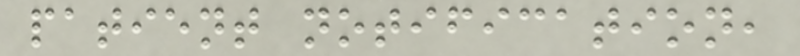patient notification,
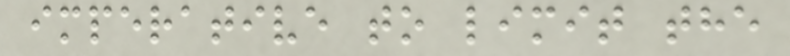imperative to limit the
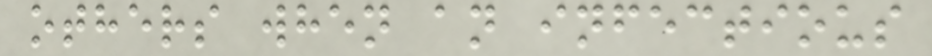others when an infectious
